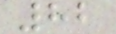82
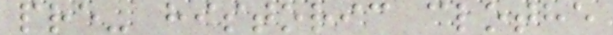pre- historic clothe
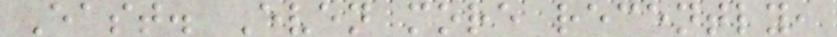East. Even more recently,
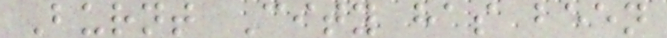Burnt City has been
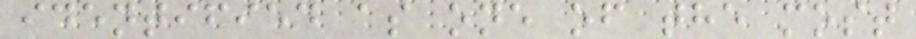identified as one of the most
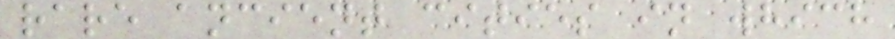rare ancient cities in which
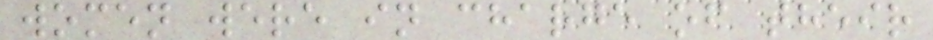women were in charge of their
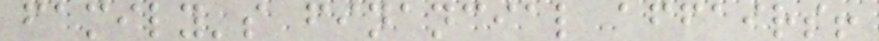family's financial affairs!
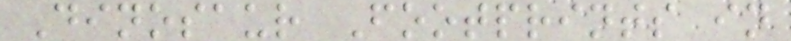Dinosaur Footprints in
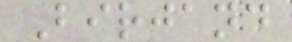Birjand
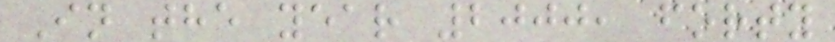In the year 2000, forty
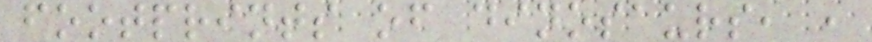footprints of dinosaurs, ,
